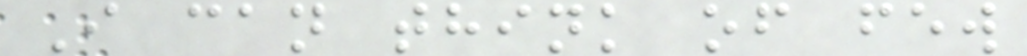I can think of few
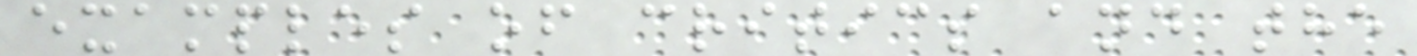examples of critics and the
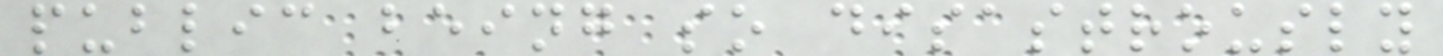public being so disastrously
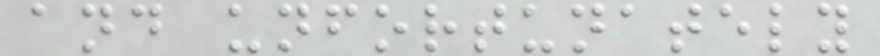and unfortunately
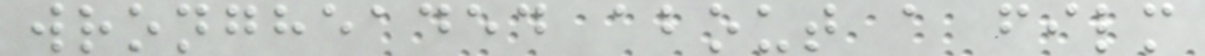wrongheaded about a film
